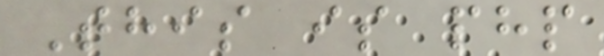This is php
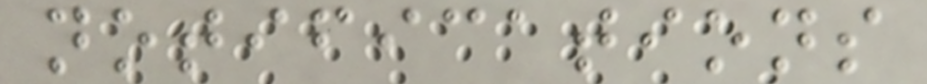notifications
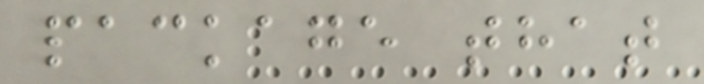package that
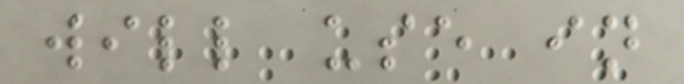will use in
